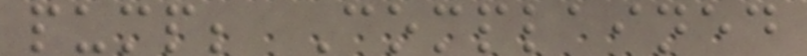pump; Complained
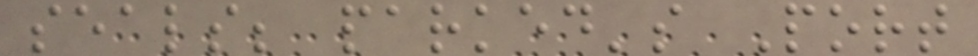seals; parked's Port
